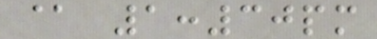@ 1:30pm
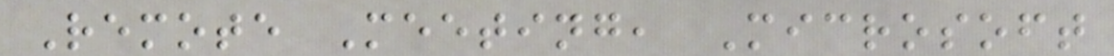Remote Meeting, Microsoft
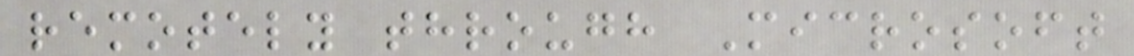remotely through Microsoft
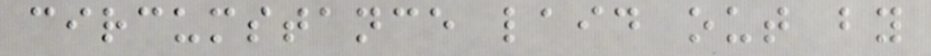circumstance laid out by
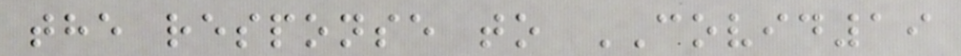the response to COVID19
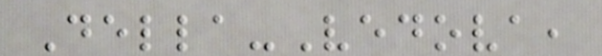Della-Vedova,
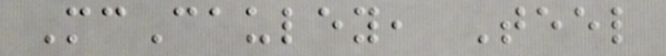McCauley, Teel
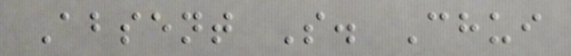Absent S. Chui
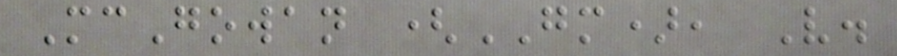McGowan (GM), V.
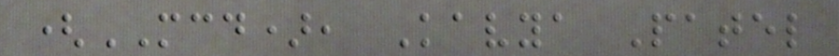(MCD), Kavya Patel
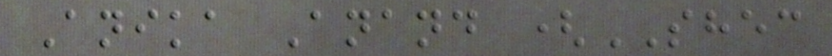Anika Anand (SHEC
